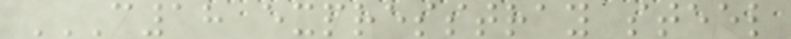C18 EXPRESSTRAY STEEL
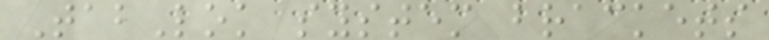TabLok system brackets
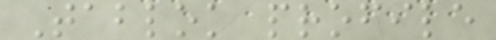Tablok profile
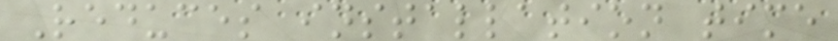Reduces installation time
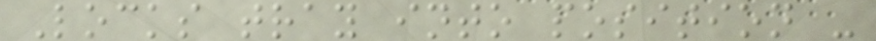Locks tray into position -
